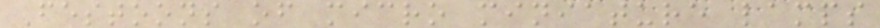Festoons of micro miniature lamps
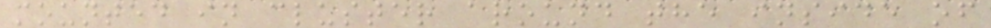mounted in cluster around the inside of
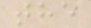the
